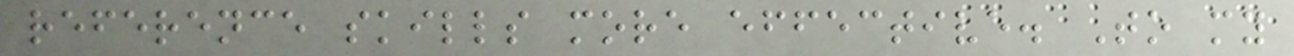reference skills more effective. To my
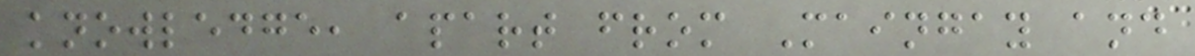knowledge, apart from Maingay and
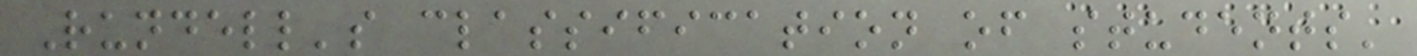Rundell's classification of students'
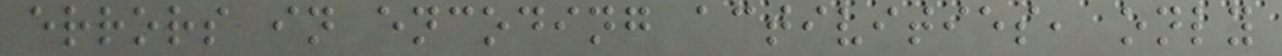errors in encoding activities, only
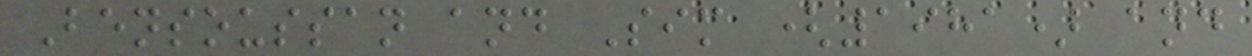Bensoussan and Sim (1981) and
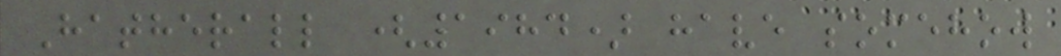Hatherall (1984) have somehow
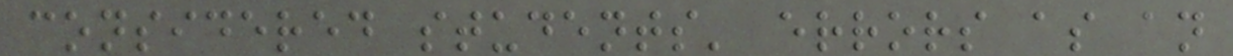considered students' errors as an
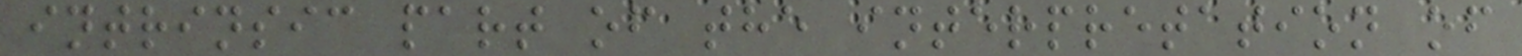intrinsic part of the interpretation of
